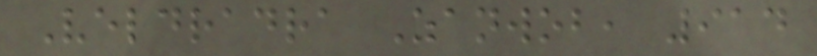Veldradra Zanwob, 914
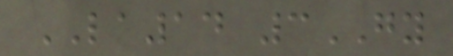LA14 3GY
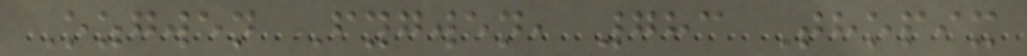Ozgwen Fygwen, 783 Thopix
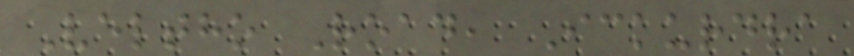Veltho Road, Ickurdra
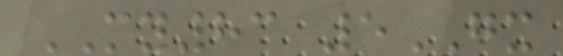MY83 5GX
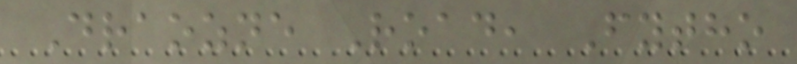Draozne Road, Fytho
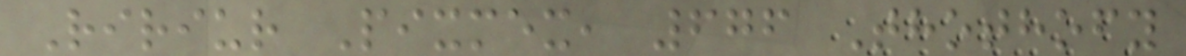Ririur Pixmex, 676 Thothofy
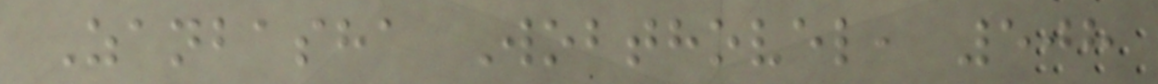Zanbasha Wobthovel, 508
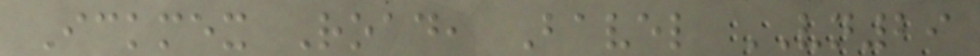Ickmex Road, Bavel VN29
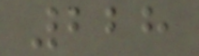228
